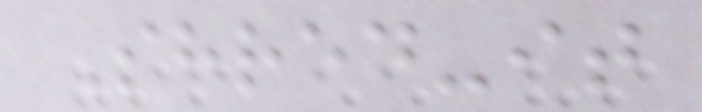Shred-it
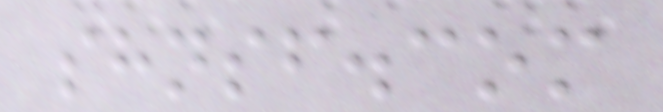shnsf.com
